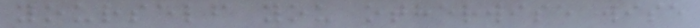yourself you otherwise wise
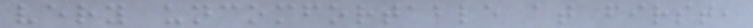very uncomfortable at first,
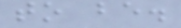to be.
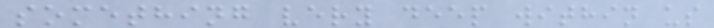something very deep within us
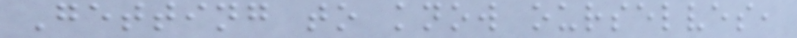Getting to know ourselves,
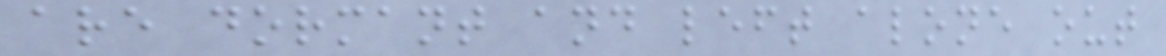are dormant and left alone out
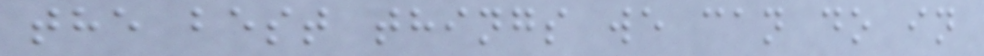the best things we can do in
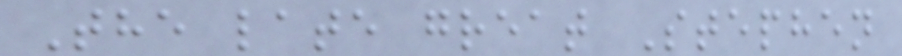The late great Stephen
